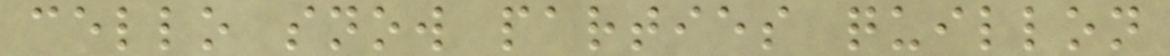cello snow parties quillon
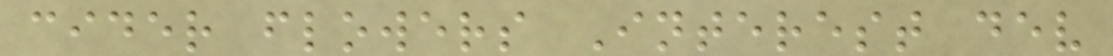cider flowers Interest dev
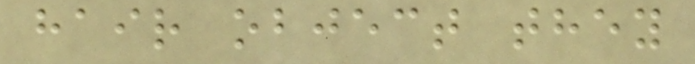hair object they
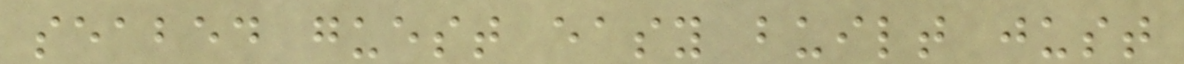seabed guest easy built just
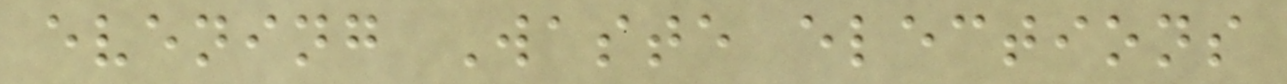evening Waste elections
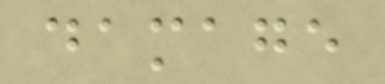damage
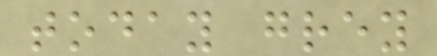today grey
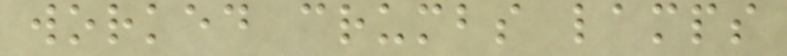worked crumbs lamps
